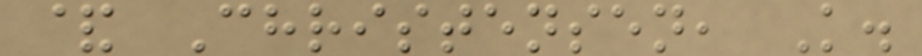& Christensen, K.
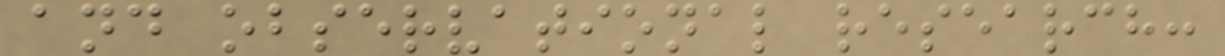and observational research:
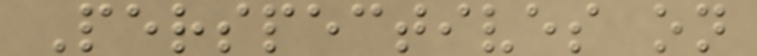Perspectives on
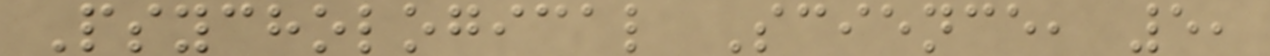Psychological Science, 5,
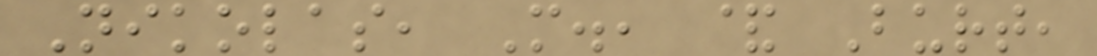Nikolas, M., & Burt,
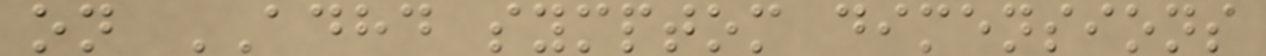on ADHD symptom dimensions
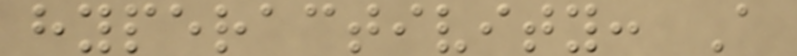hyperactivity: A
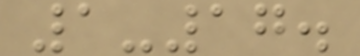1-17.
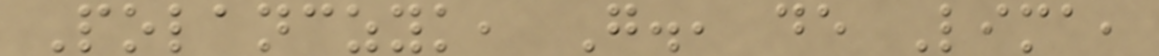Polanczyk, G., de Lima,
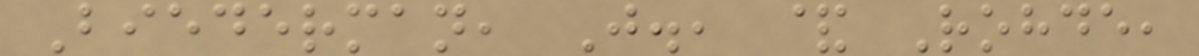Biederman, J., & Rohde,
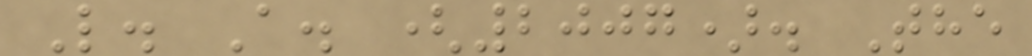L. A. (2007). The
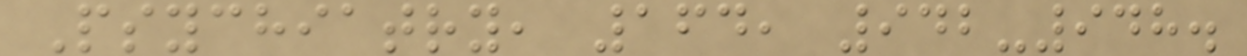Psychiatry, 164, 942-948.
